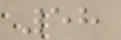58
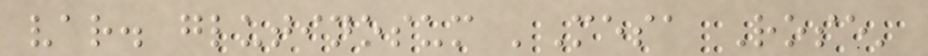var. glutinosum 'Mesa Rose'
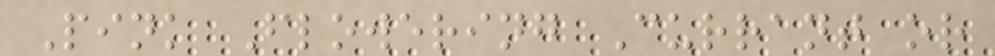Pink Flowering Currant or
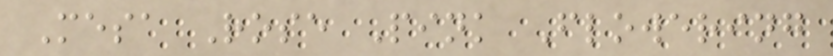Mesa Rose Pink Flowering
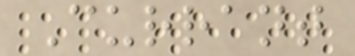Currant
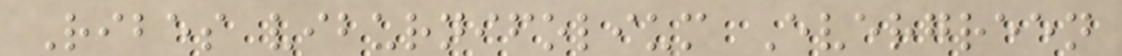Ribes viburnifolium Evergreen
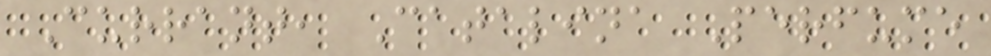Currant, Catalina Perfume
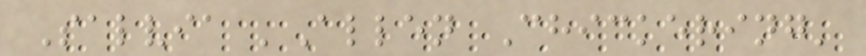Salvia 'Allen Chickering'
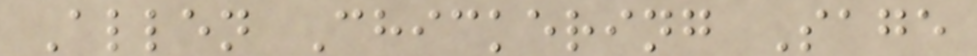Allen Chickering Sage
